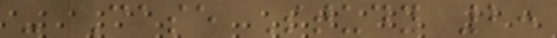- Case Study 2:
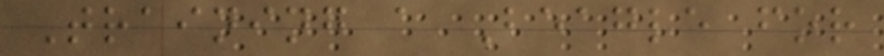Training a Beagle for
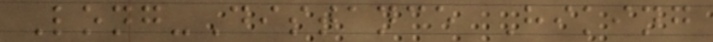Long-Distance Hiking
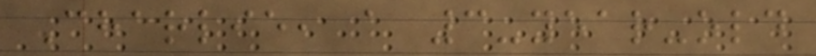Charlie, a 3-year-old
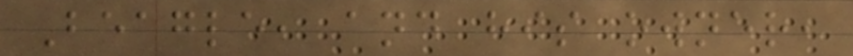Beagle, and his owner,
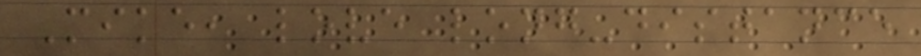Mike, love long-distance
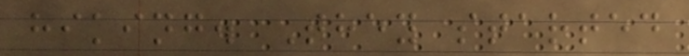hiking. They started
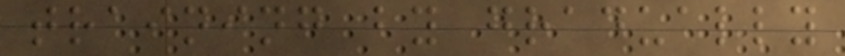training by gradually
